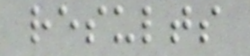results
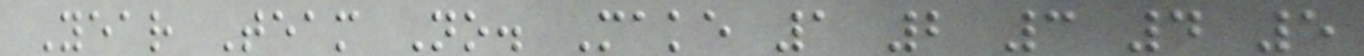Year Team No. Make 1 2 3 4 5
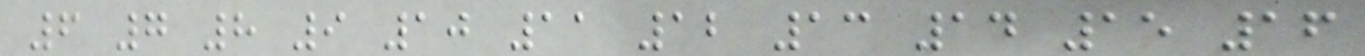6 7 8 9 10 11 12 13 14 15 16
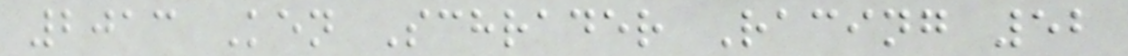2013 Ken Schrader Racing 52
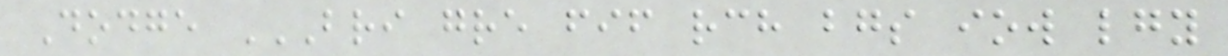Dodge BRI GRE FIF RCH BGS IOW LGY
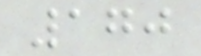170
